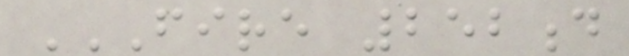FIRE 252D
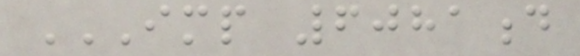IMP 6081D
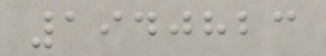1940823
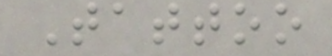Tattoo
